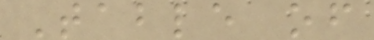Table of
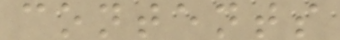contents
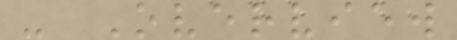- Overview
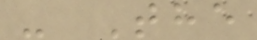- The
